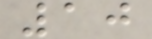10
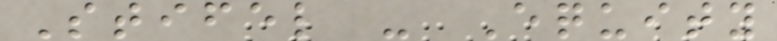Stifel - Equity
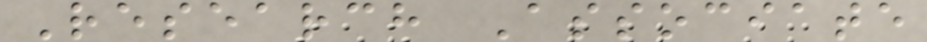Research Associate
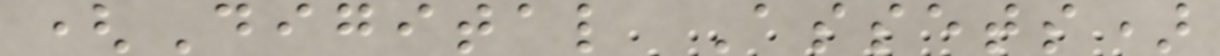(Digital Assets)
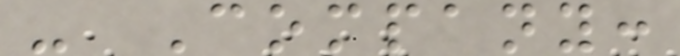- Company:
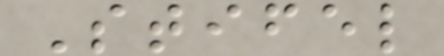Stifel
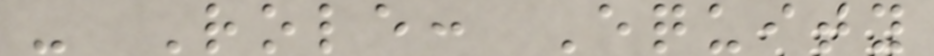- Role: Equity
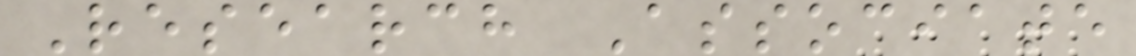Research Associate
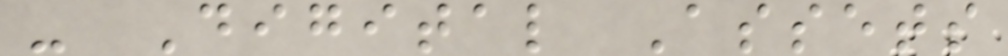- Digital Assets
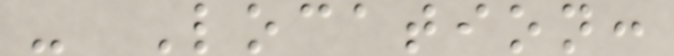- Location:
